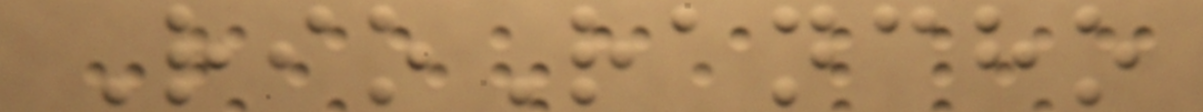RioRancho
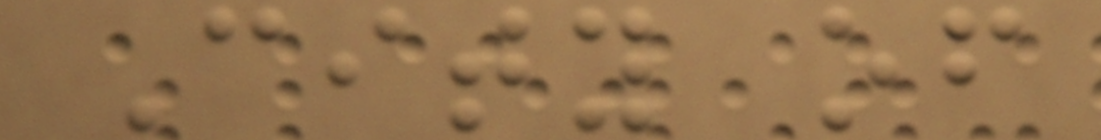City of
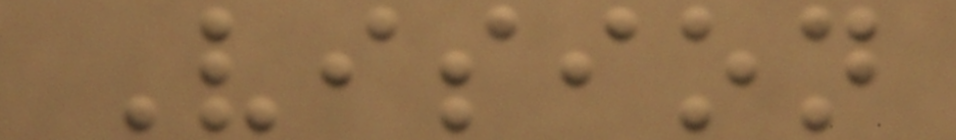Vision
